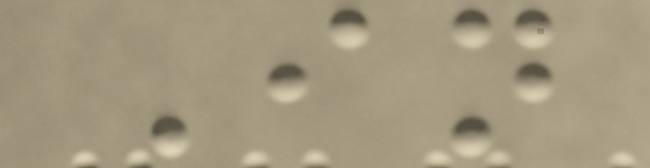In
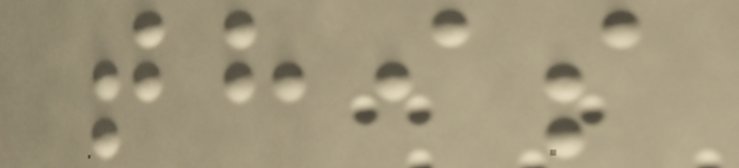this
